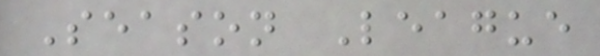Season League
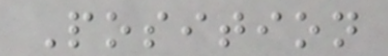Position
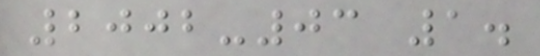2002-03 1.
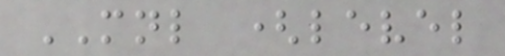MNL (level
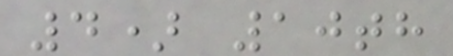4) 10th
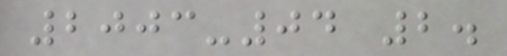2003-04 2.
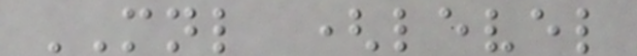MNL (level
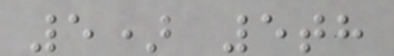5) 5th
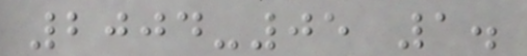2004-05 1.
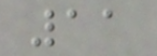11
